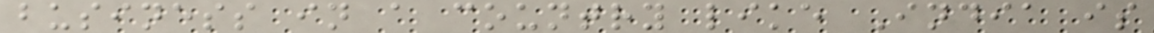business in a country like India is
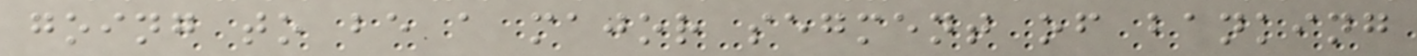going to be a major segment of banking
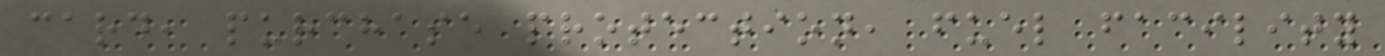card, purchase protection, fuel facility
